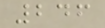246
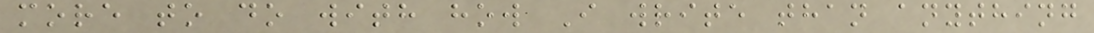more to do with how I write than anything
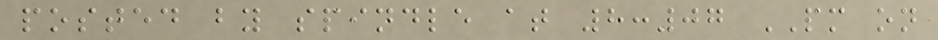posted by spindle at 8:07 PM on
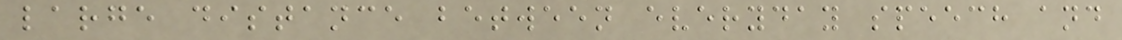large distance between everyday speech and
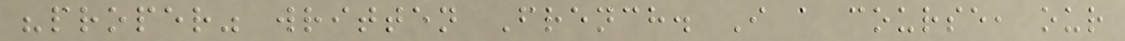"proper" written French. I a course, our
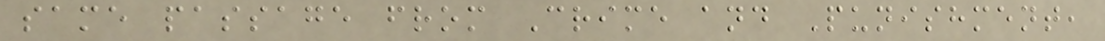same passage from Crime and Punishment,
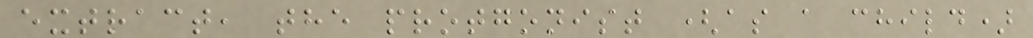extract, the protgonist (as a child)
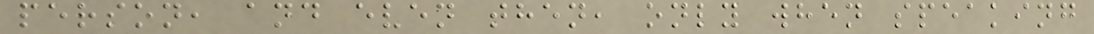person, and even then, only when speaking
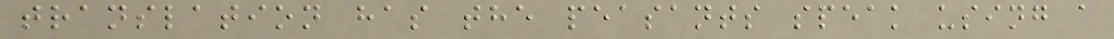translation has the peasants speak using a
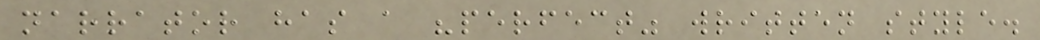narrator has a "perfect" written style.
